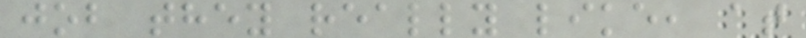job they really like, at
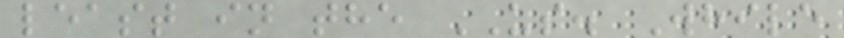least in the US. While
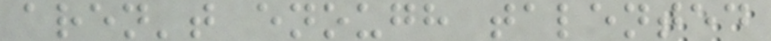aren't enough talented
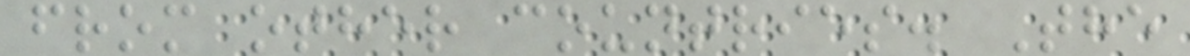from other countries. The
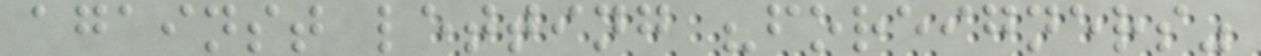against letting "foreigners"
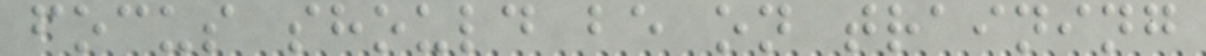focus should be on training
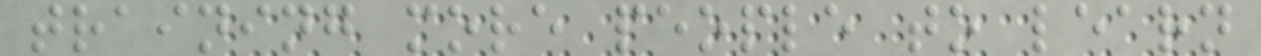training more people to learn
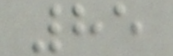85
